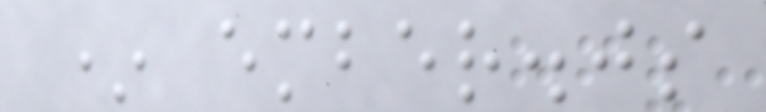* ember.js
